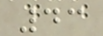43
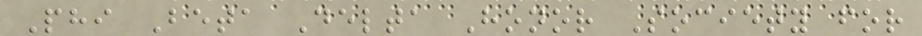Phi Beta Delta Honor Society for
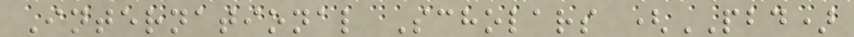International Scholars (PBD)
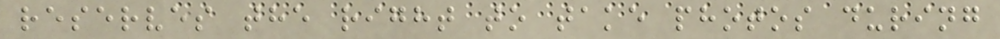reserves the right to take photos during
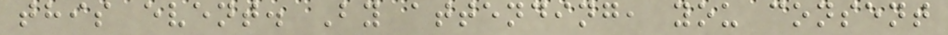this event. By attending, you consent
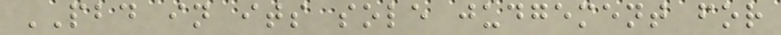PBD in its sole judgement for
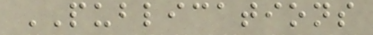PUBLICATIONS
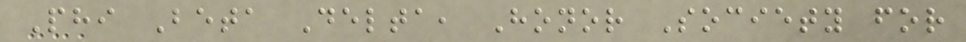Phi Beta Delta, Honor Society for
